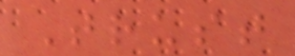Trust
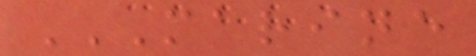MARINE
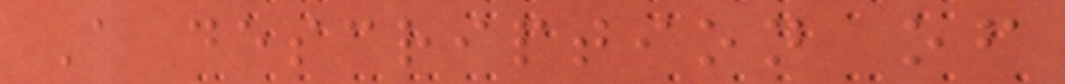A description of
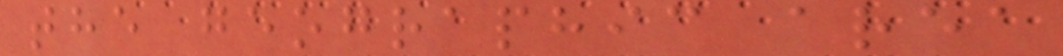the geographic area
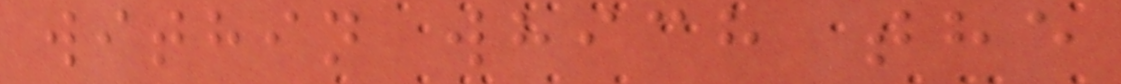within which the
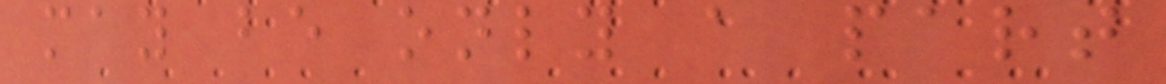may be only a part
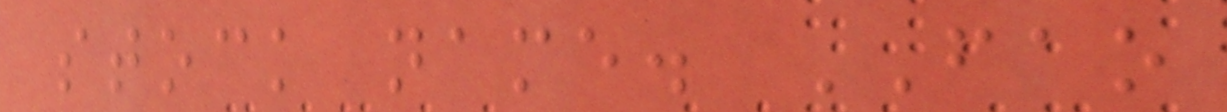stock name. FAO
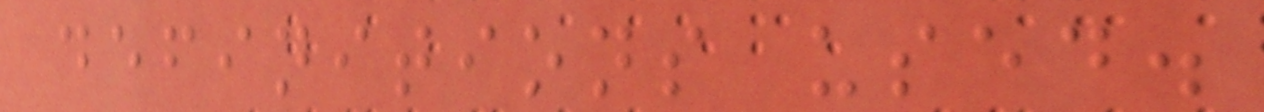definitions used.
